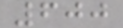600
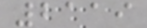2119
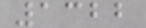1322
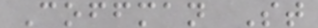Coffman St
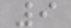9
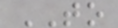TO
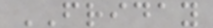FRIDAY
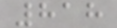818
